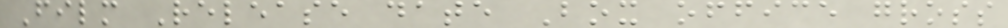Film Release date Box office gross
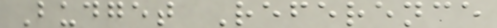Budget Reference
